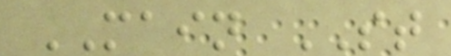MAIN ST
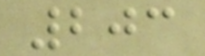203
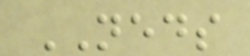NEDS
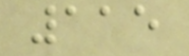115
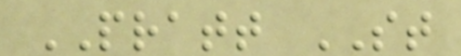PRATT ST
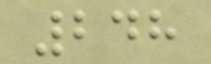248
